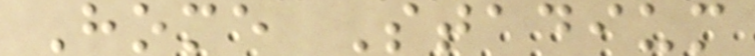Home Stadium
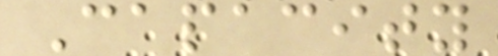Capacity
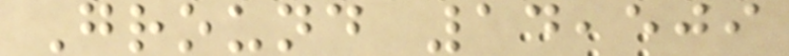Ground 14,509
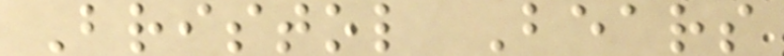Bristol Bears
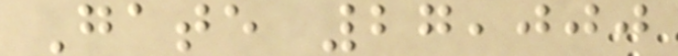Gate 27,000
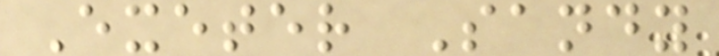Exeter Sandy
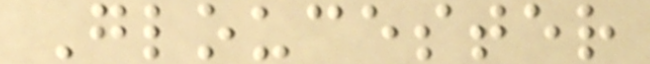Gloucester
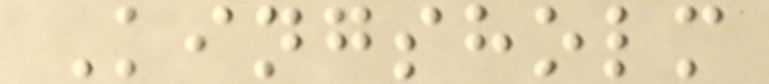Kingsholm
